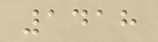1418
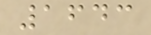1643
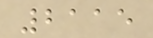2115
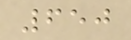650
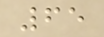65
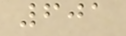601
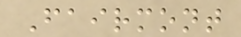Fairmont
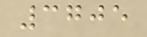3705
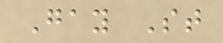Gay St
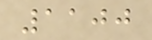1100
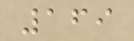169
